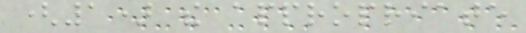(1) the appropriate
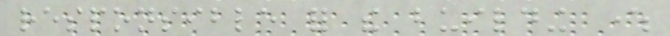responsible for the building where
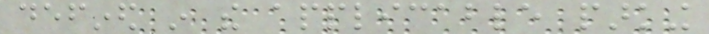defined in the applicable parking
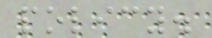policy.
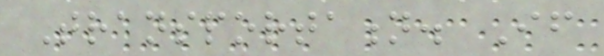Transportation. If
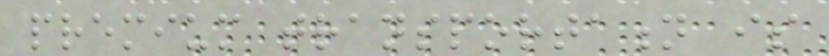premium transportation is
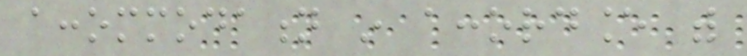accommodation in accordance with
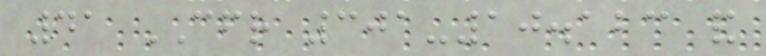41 CFR 301-10.123 and
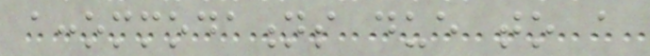accommodations due to a
